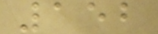152
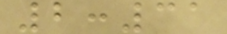2:31
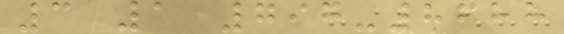3 1 797-8688
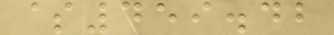$459.42
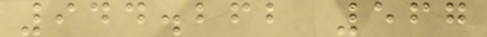944.262 567
